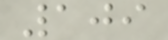109
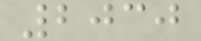2030
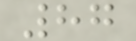87
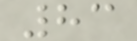83
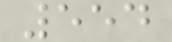554
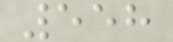558
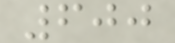600
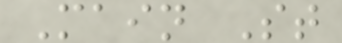Main St
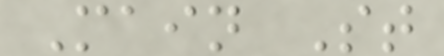Main St
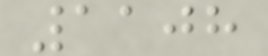1108
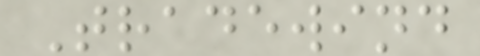Tradewind
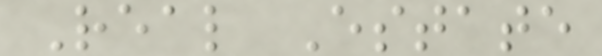Real Estate
